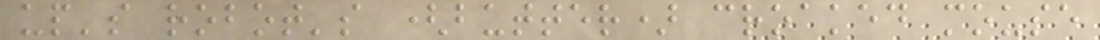up's robot's (butter) croaked mouse
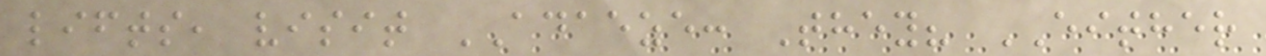lifts, visit ADAEZE: They? EITHER
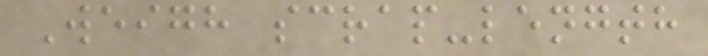Weigh scrap-length
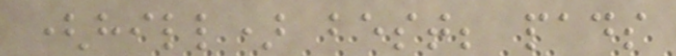(hill) best; pads
